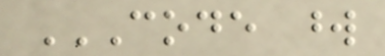CODE WORD
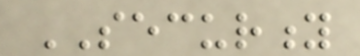SECURITY
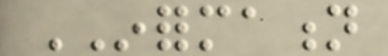INFORMATION
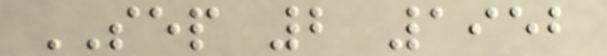SEP 2 1952
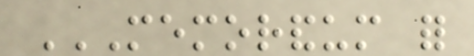MEMORANDUM FOR
